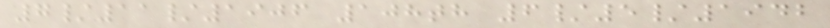7/11/1906 108th 6/5/1942
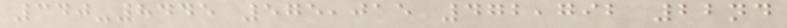340-8445 575,015 472,792 22nd
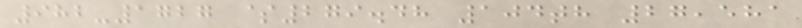982-1727 $279.48 104th 27,581
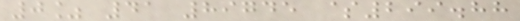0% 41 89745 $299.88
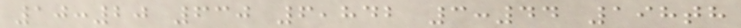10:20 630 6,842 3:44 198th
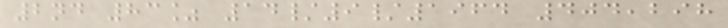2nd 83% 14/9/1964 404,298
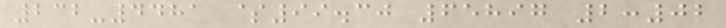232-4481 $99.30 65897 2:02
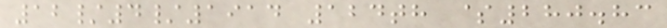12/4/1914 124th $280.83
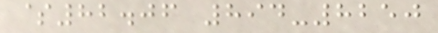$82.06 894-8250
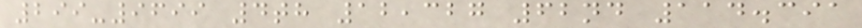299-9699 4th 12,327 62nd 114.391
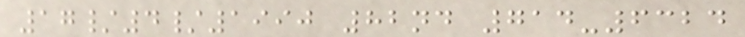17/4/1990 82nd 714-6324
